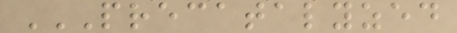PRECATALYZED
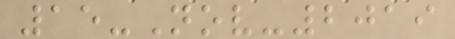15-Nov-2019
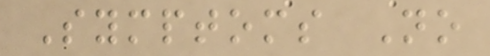Symptoms No
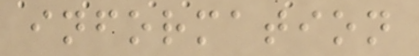information
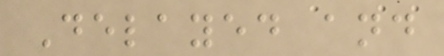Delayed and
